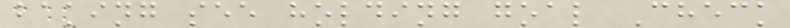baking see holding goal Check
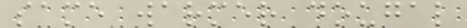same warmer dougal
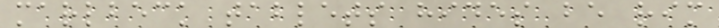marlbeck tablets hides be rim
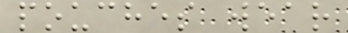pouches wear
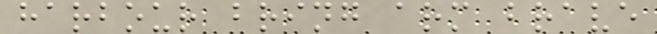harbour bring arm brave
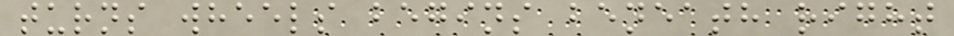turns wheels begins beneath right
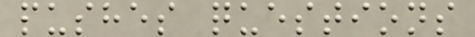pushes questions
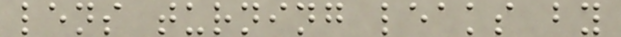lens turning leaks by
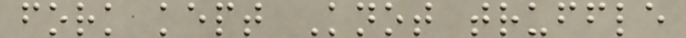fork kept Knot truffle
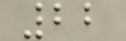22
